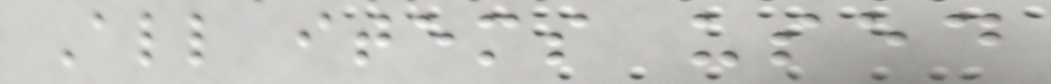All items used
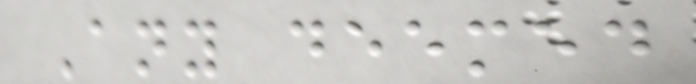Any deemed
